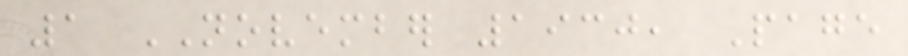1 NOVEMBER 1930, Page
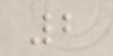2
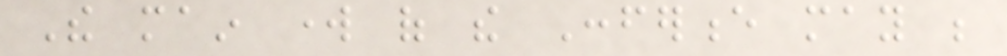The main work of the Conference may be
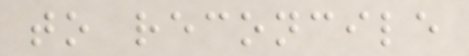to reconcile
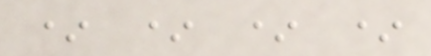* * * *
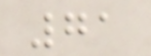71
